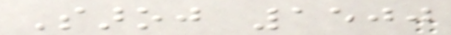Saroj 1500
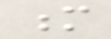m
